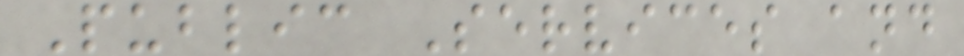Public Services and
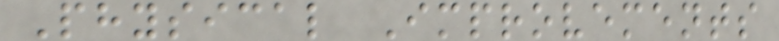Physical Improvements
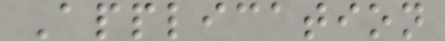Application
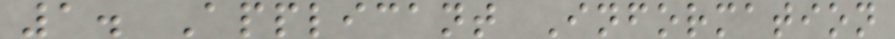1. Applicant Information
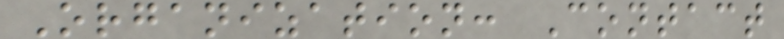Organization: Contact
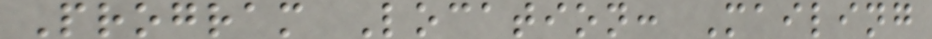Program Location: Mailing
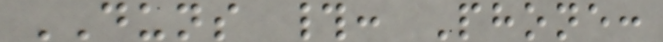DUNS #: Phone:
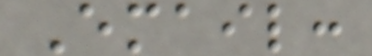Email:
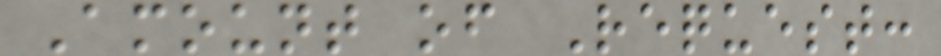Amount of Request:
